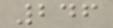246
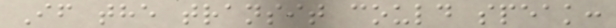If the transit could speak:
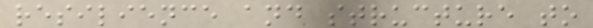resilience and structure to
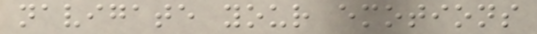navigate your emotions
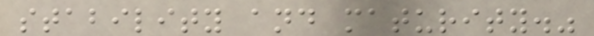stability and maturity."
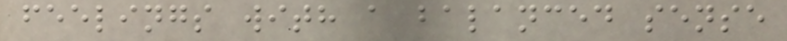feelings with a balanced sense
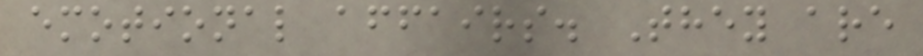emotional affairs. They are
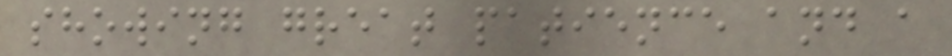showing great patience and a
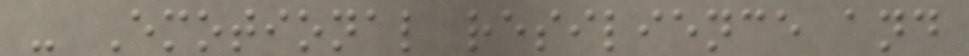- Emotional resilience and
